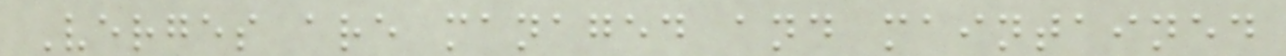Verges are managed and maintained
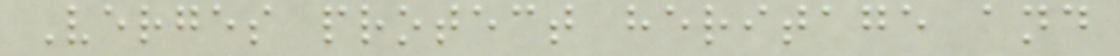Verges protect heritage and
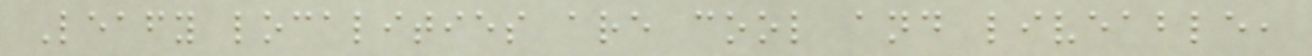Leafy localities are cool and liveable,
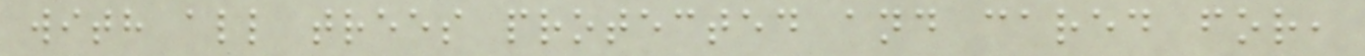with all trees protected and cared for,
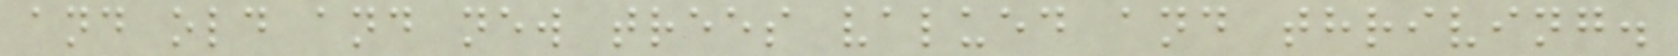and old and new trees valued and thriving.
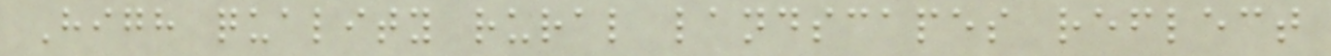High quality rural landscapes reflect
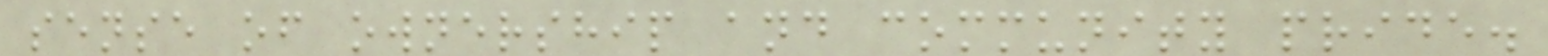sense of ownership and community pride.
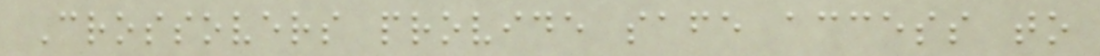Crossovers provide safe access to
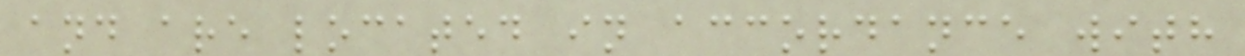and are located in accordance with
